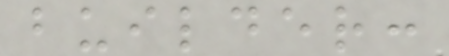builder:
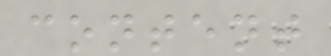content
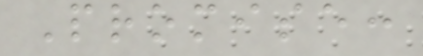Promise:
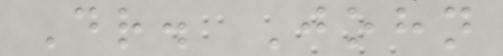Dr. John
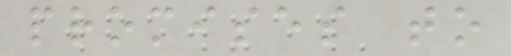promises to
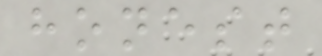honest
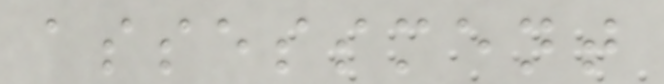assessment
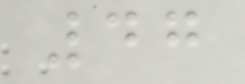47
